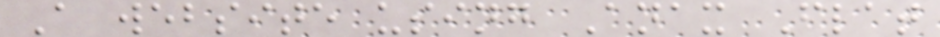A website using Anax Flat
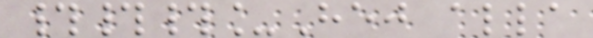###_Hej alla
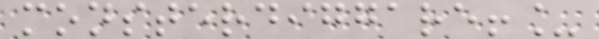monsterdiggare!_
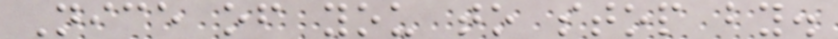Nice of you to stop by.
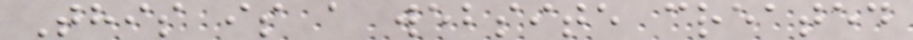This is a website created
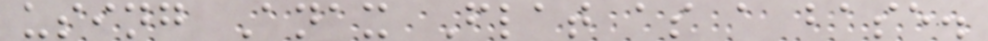using Anax Flat as a base.
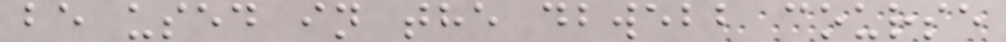be used in the dbwebb course
